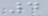4
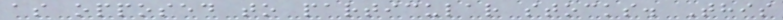as opposed to particular stocks. This
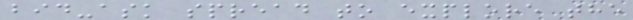bid-ask spread to explore the
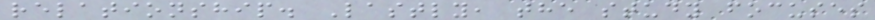relationship. Lastly, the study focuses
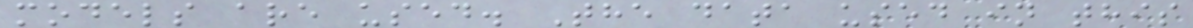models are used. The data used in this
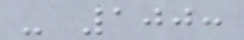- 100:
